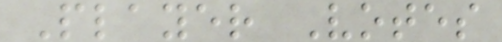Player Votes
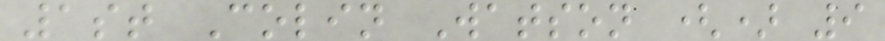1st Colin Watson () 9
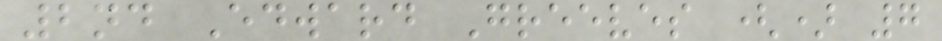2nd Edward Greeves () 7
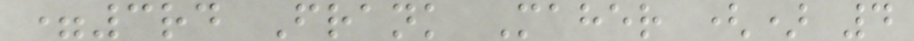=3rd Frank Maher () 4
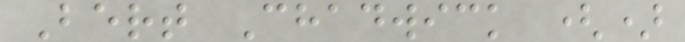Bert Chadwick ()
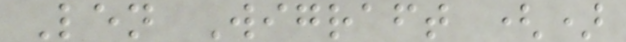Len Wigraft ()
